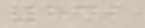842
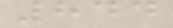844
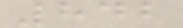842
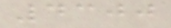4300
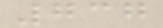737
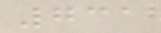731
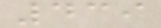439
